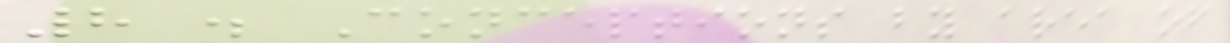8 . Conceptions by area of
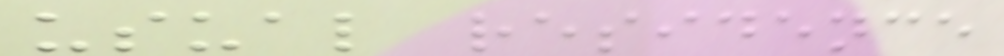usual residence
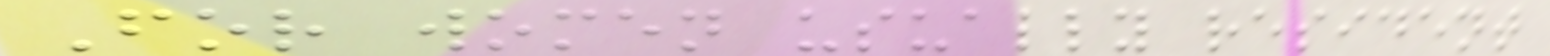For women usually resident
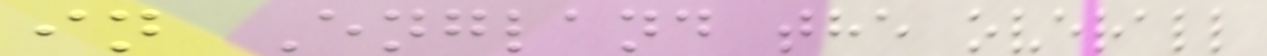in England the overall
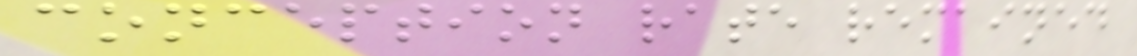conception rate remained
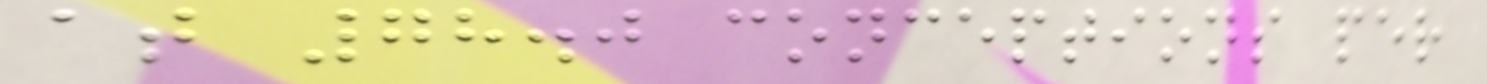at 78.0 conceptions per
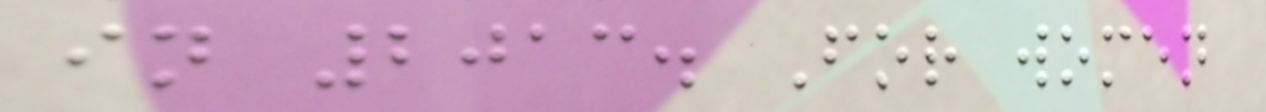in 2013. For women
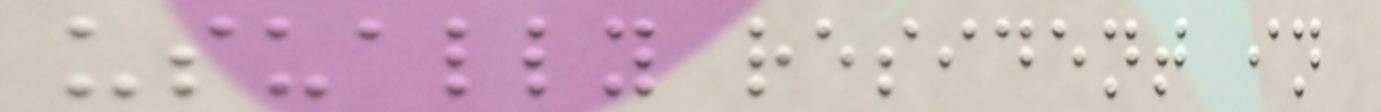usually resident in
